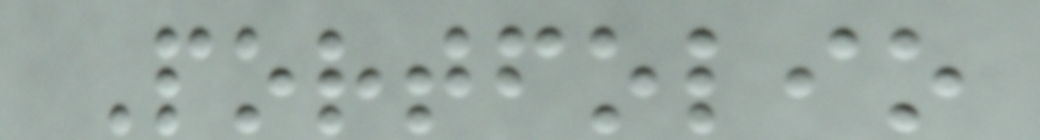Portfolio
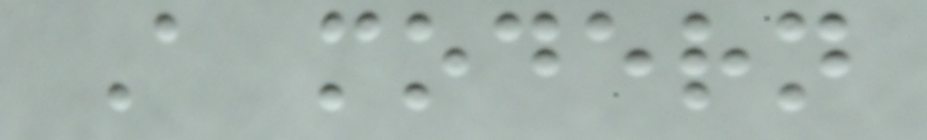A modern
